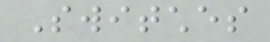Switches
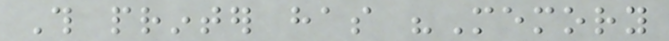This printer has "Memory
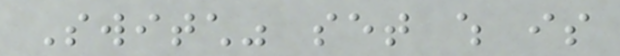Switch" set which is
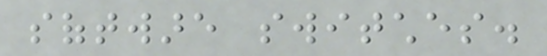software switches.
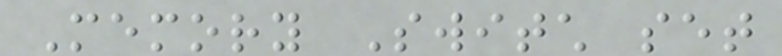Memory Switch set
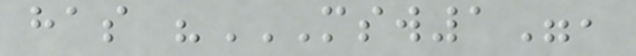has "MSW1",
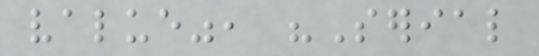value", "Serial
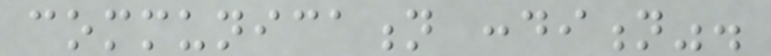communication condition".
